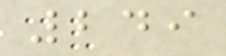249
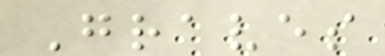Graves
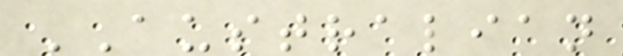AUSTRALIAN
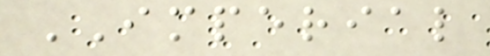IMPERIAL
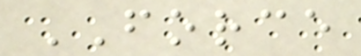FORCE
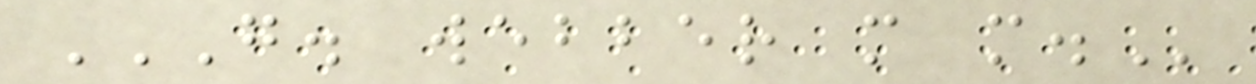G. WEBBER M M.
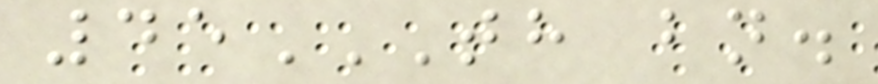45TH BN.
